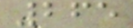265
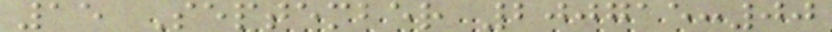15 September 200715:00
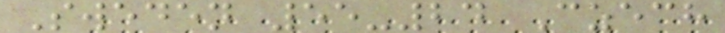Sweden 55-24 Czech
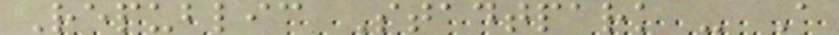Republic Stadtpark - A
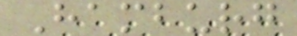Hamburg
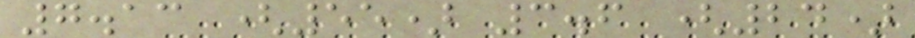7.13 (55) 3.6 (24)
